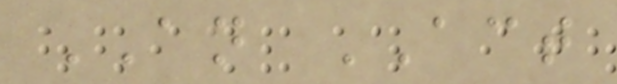AN ACT
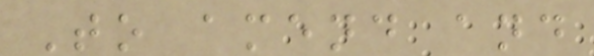To amend and
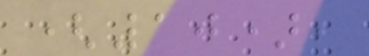(10),
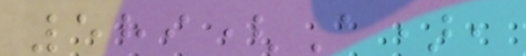589(A),
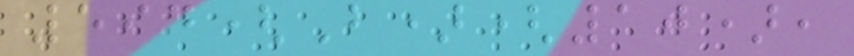594(B)(10),
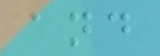and
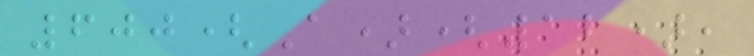600(A)(12),
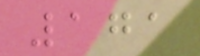171
